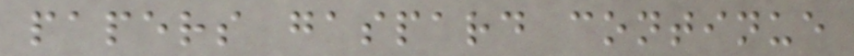papers gaspard continue
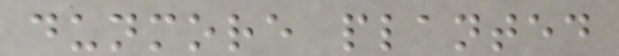dunmore planted
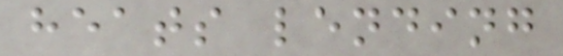heats lending
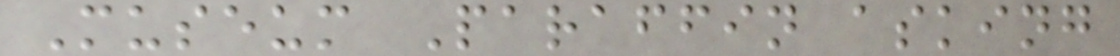Museum Paraffin asking
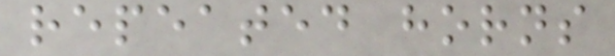repeated horns
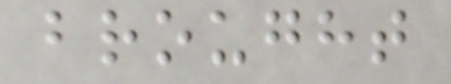brought
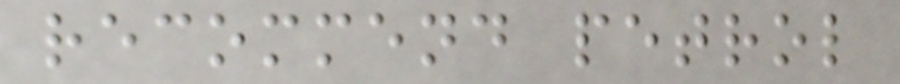recommend petrol
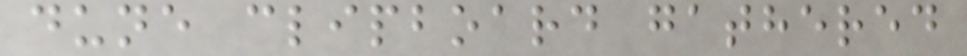dune clipboard gathered
